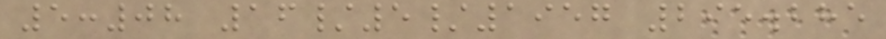5:08 16/5/1957 295.285
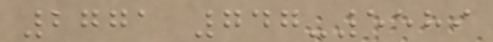2771 747-5589
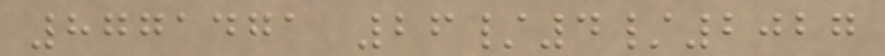8771471 26/4/2027
